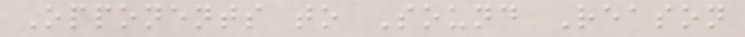Opponents to Sound Reason
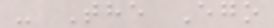- The Ego
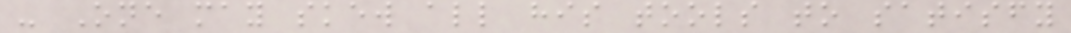- One may skew all his tools to satisfy
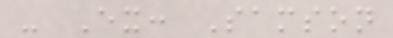- Ex: Samson
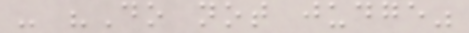- "Do not judge"
